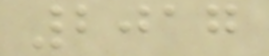2017
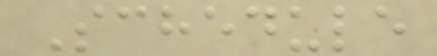Schedule
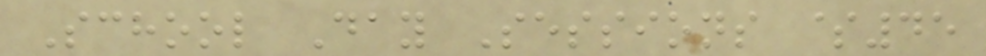School Day Sessions $45
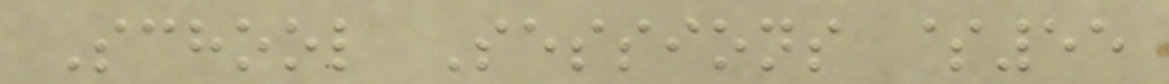School Sessions $55
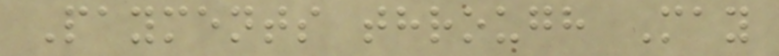Payments through May
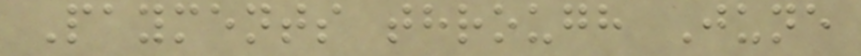Payments through June
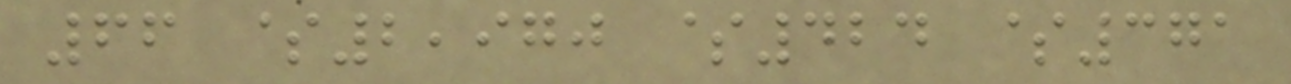66 $2,970 $424 $371
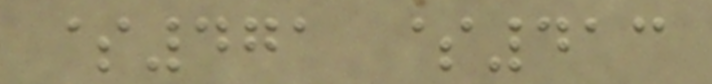$471 $413
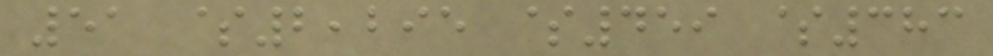51 $2,295 $459 $383
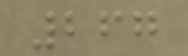267
